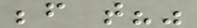before that?"
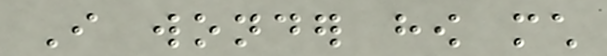I wonder how much
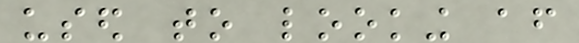used to looking after
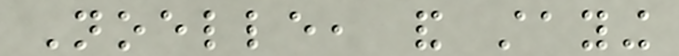Noelle, and staying
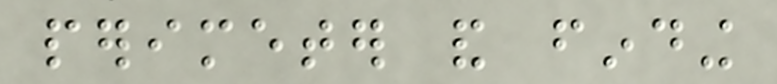perimeter and finding
